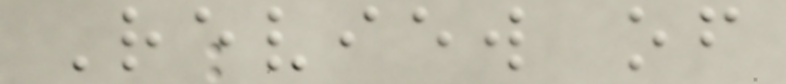Review of
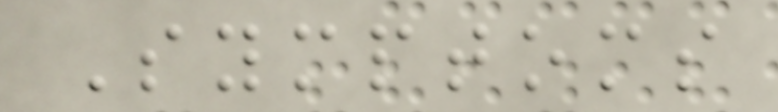Symptoms
